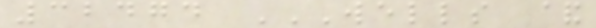32474 WELLS &
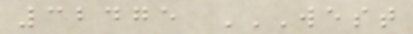32475 WEST
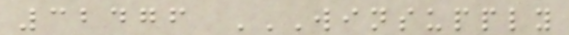32476 WINSUPPLY
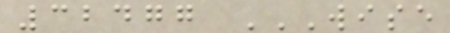32477 WISE
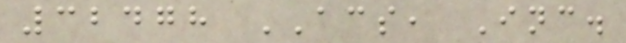32478 ACS, Inc.
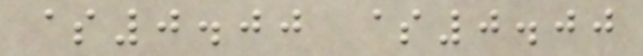$0.00 $0.00
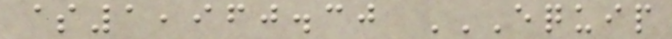$1,960.30 EQUIP
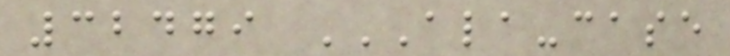32479 ALA-CASE
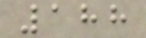188
